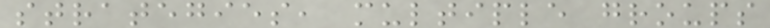strategies, multiple groups
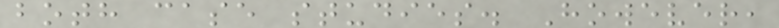both case studies. However,
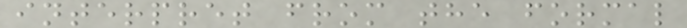interpret from the formal
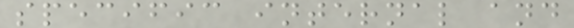specific internal and
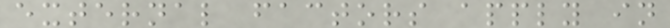external factors apply in
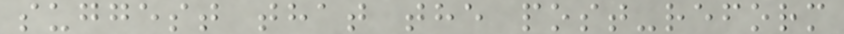suggest that the post-reform
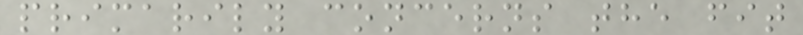primarily concerns the fit
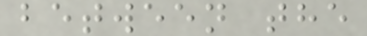between the
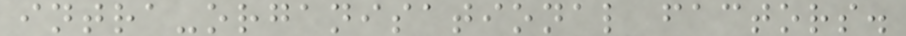intra-organisational factors.
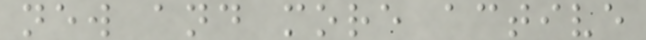new and more active
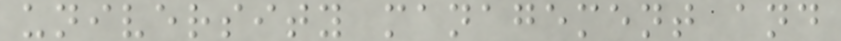university management and
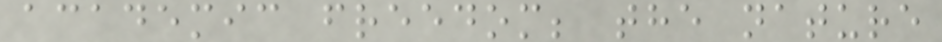academic freedom; the nature
